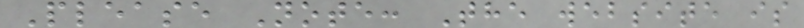Please Note: The website is
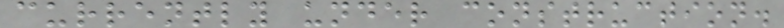currently under construction.
